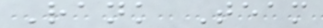Rank Team
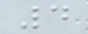4
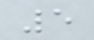5
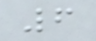6
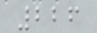226
